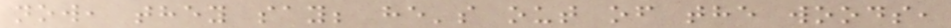now, they say; he's out of the woods,
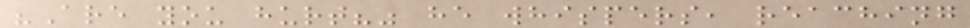"Are you hurt?" he whispers, reaching
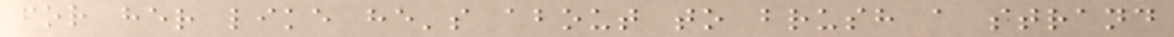for her like he's about to brush a strand
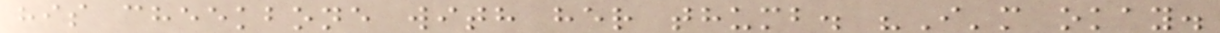his cheekbone with her thumb. "I'm okay.
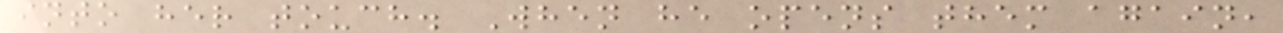into her touch. When he opens them again,
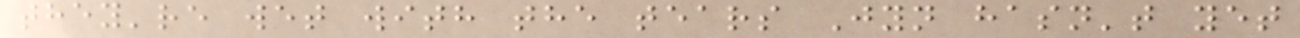they're wet with the tears Jyn hasn't yet
